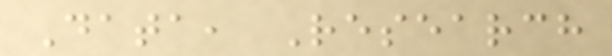Data, Research
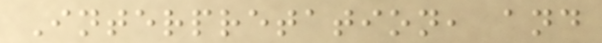Interpretation, and
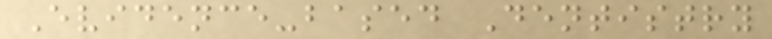Evidence-based Dentistry
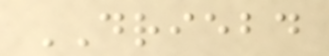DRIEBD
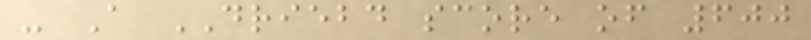- A DRIEBD score of 600
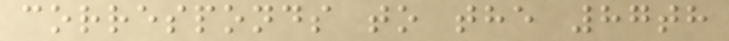corresponds to the 87th
